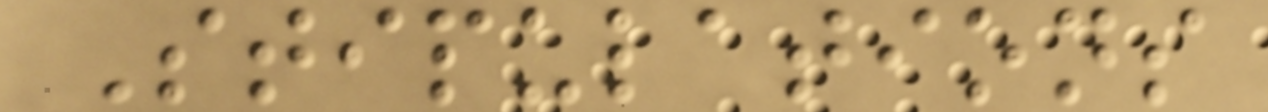Stipulations
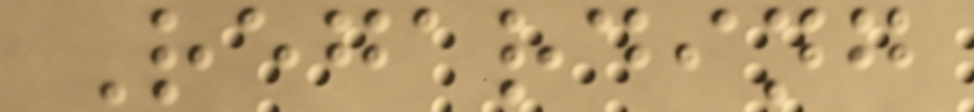Regarding
